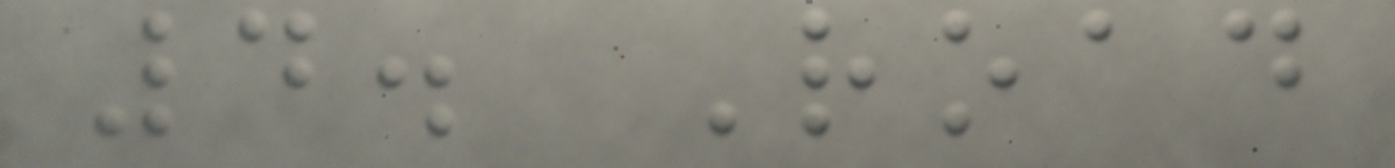4. Road
